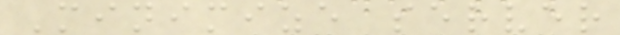Minimize server
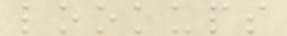lookups
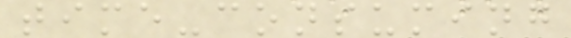time-consuming
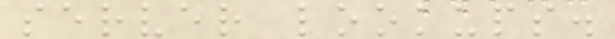server lookups.
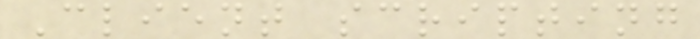Client scripting
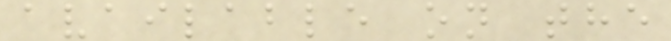available on the
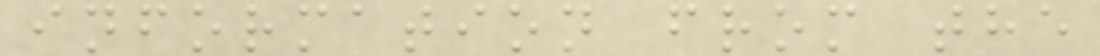information from the
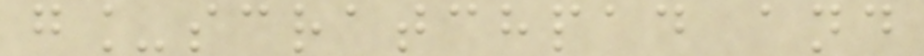g_scratchpad and
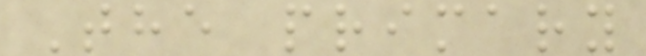The primary
